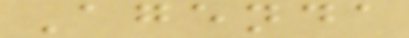Agenda
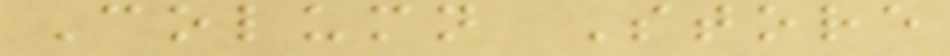Column Store
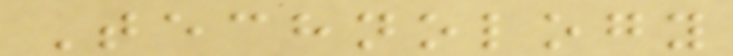Technology
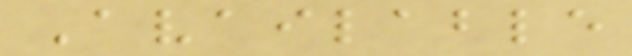Available
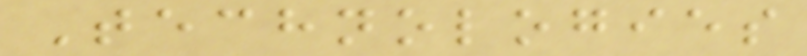Technologies
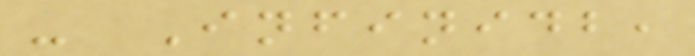- Infinidb,
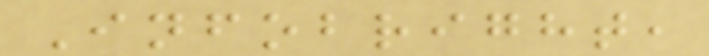Infobright,
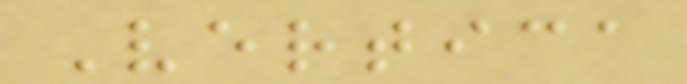Vertica
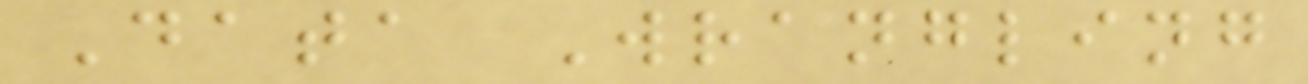Data Wrangling
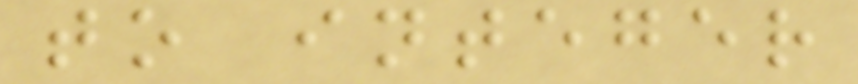to integer
